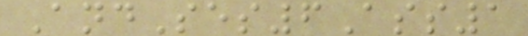AndSes6Ass1
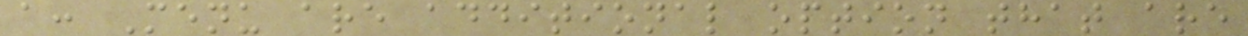a: Menu are additional option that are
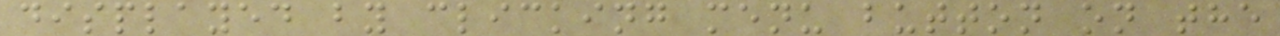displayed by clicking menu button on the
